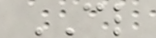CL
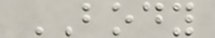BODY
